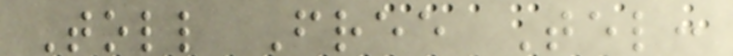Toll Free Tel:
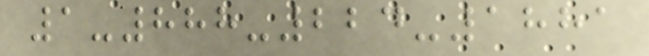1-888-224-1881
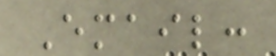Email:
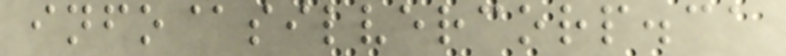info@silvercorp.ca
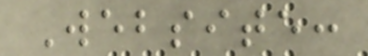Website:
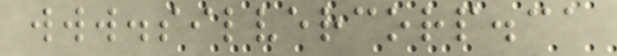www.silvercorp.ca
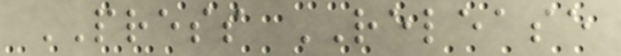PRESS RELEASE
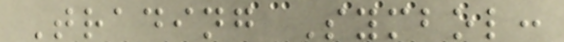Trading Symbol:
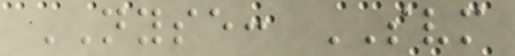NYSE: SVM
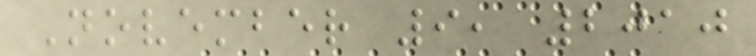November 9, 2010
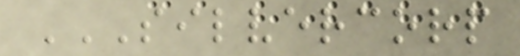SILVERCORP
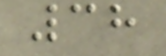38
